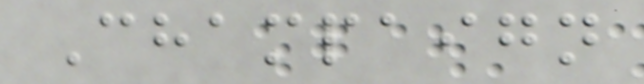Champaign
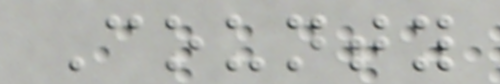County
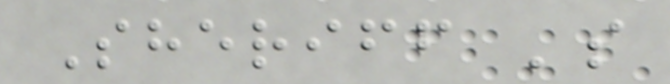Sheriff 's
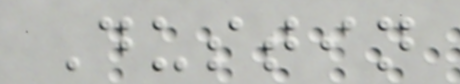Dustin
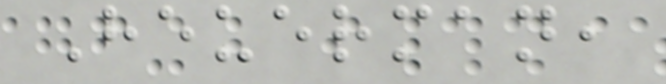Heuerman,
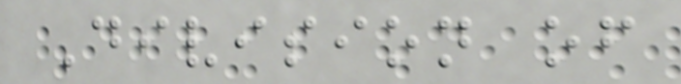Division of
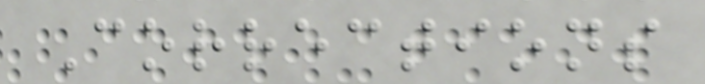Corrections
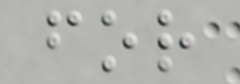for
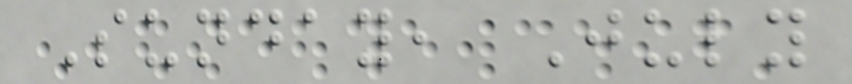Sunday, July
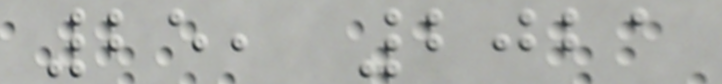25, 2021
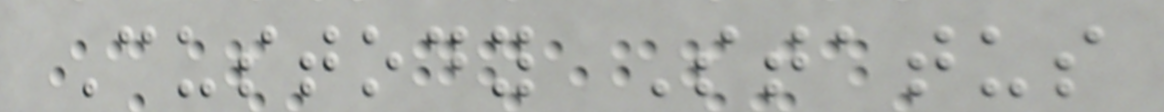Custody Status
